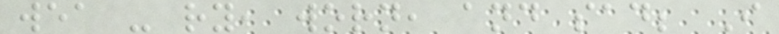wea - ry, worn, and sad; I
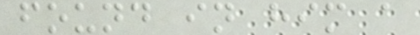found in him a
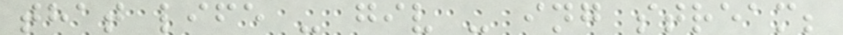that life - giv - ing stream;
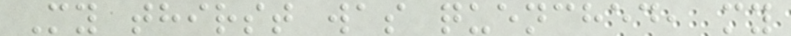My thirst was quenched, my
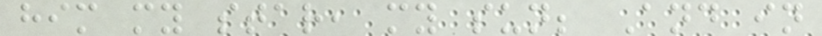him my star, my sun; And in
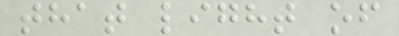that light of
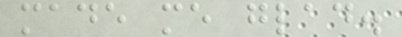made me glad.
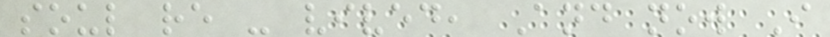soul re - vived, And now I
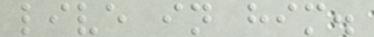live in him.
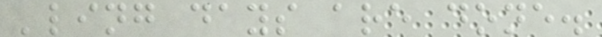'ling days are done.
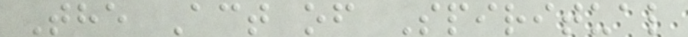The Act of Spiritual
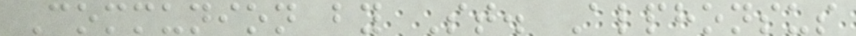Communion by St. Alphonsus
